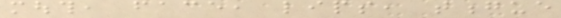mouth, face, lips, tongue
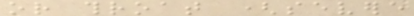or throat (severe
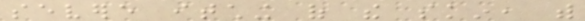severe itching of the skin, with
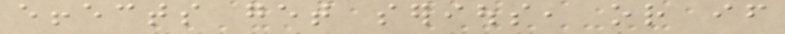effects get serious, or if
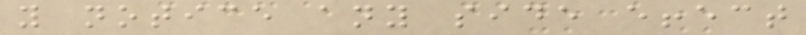you notice any side effect
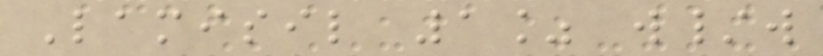Lamisil 1% w/w
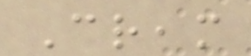Cream
